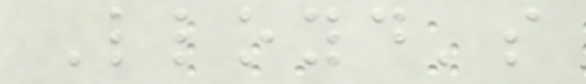Lloyd's
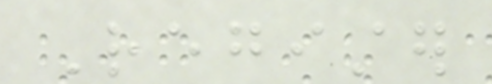Register
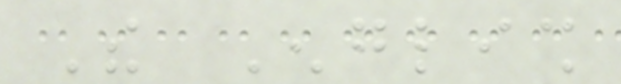The English
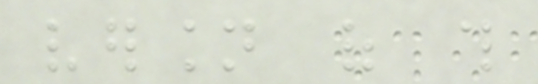version of this
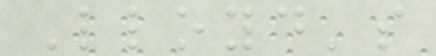Lloyd's
